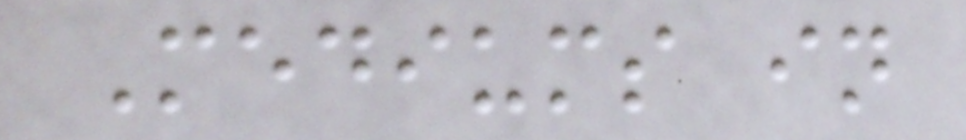Mediums in
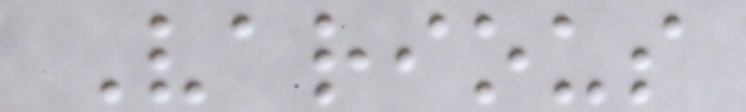Various
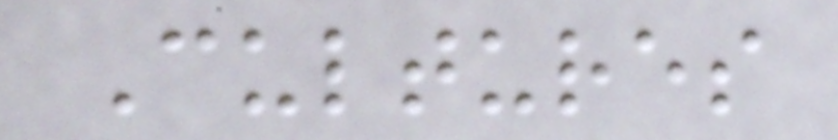Cultures
